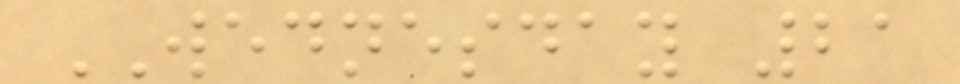WEDNESDAY 21
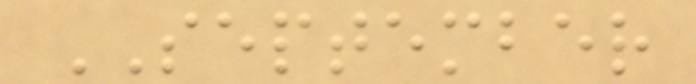SEPTEMBER
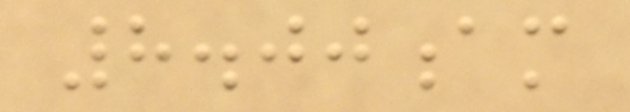8.00am
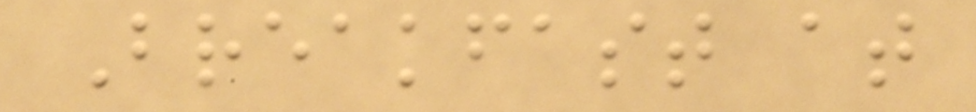Breakfast at
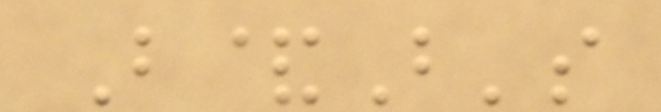B&B's
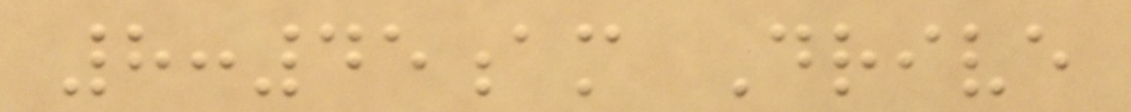8:45am Drive
